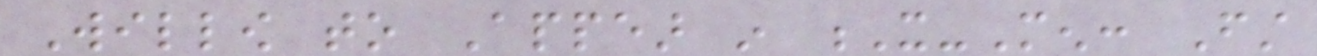Willow to Appear in X-Men: First
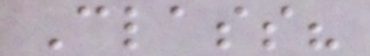Class?
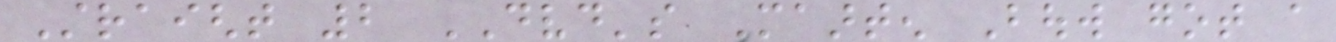Straight 2 DVD's Maarten Bouw got a
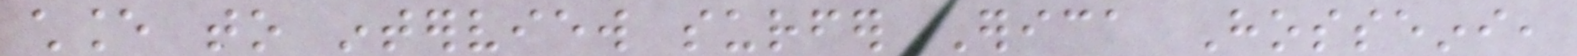chance to interview surfer Erica Hosseini,
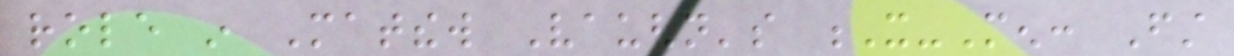role in Matthew Vaughn's X-Men: First
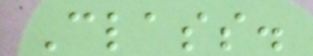Class.
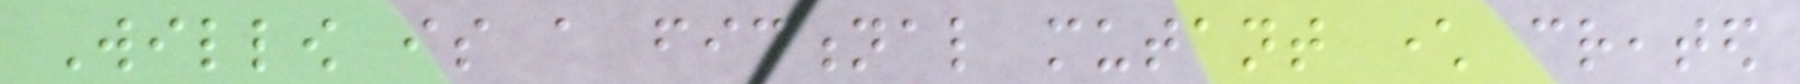Willow is a fictional mutant character created
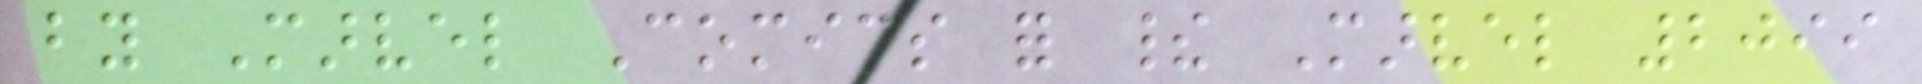by Marvel Comics for their Marvel 2099
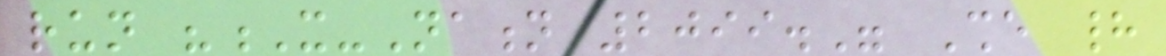run "X-Nation 2099." She had
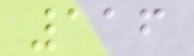116
